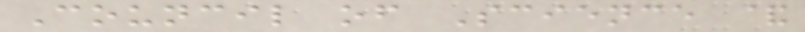Council of Science &
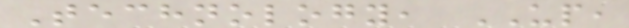Technology, UP,
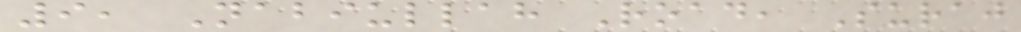9, Nabiullah Road, Suraj
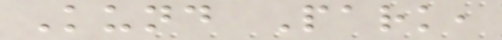Kund Park,
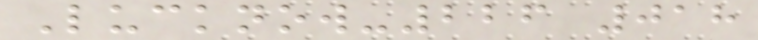Lucknow-226 018
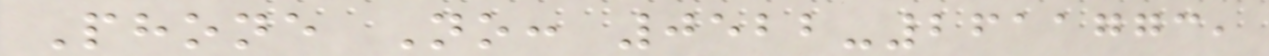Phone No: 0522-2611773,
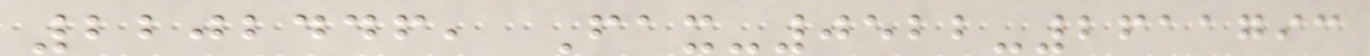2202446, Fax-0522-2611793
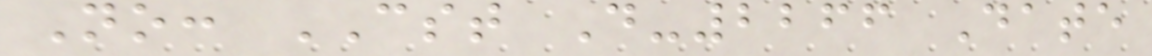No: CST D-2266 Date
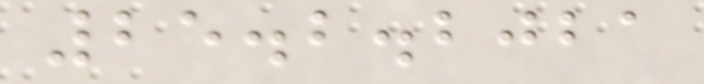25.2.2021
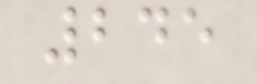245
